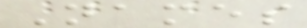Names
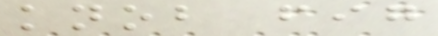knob fig
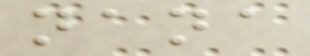nana
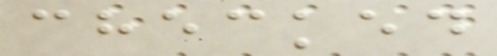checked
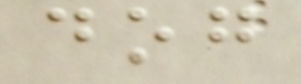dog
